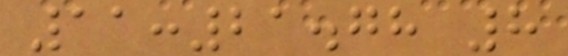11:21.78 8
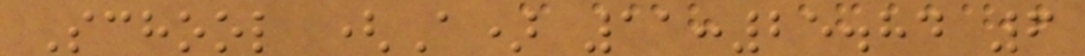School (A) 11:25.84 6
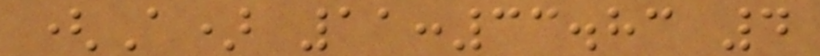(A) 11:33.83 4
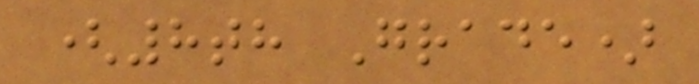(8th Grade)
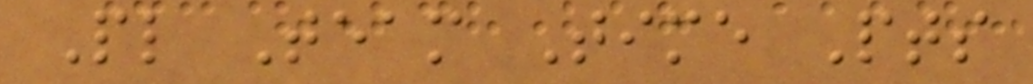Pl Team Time Pts
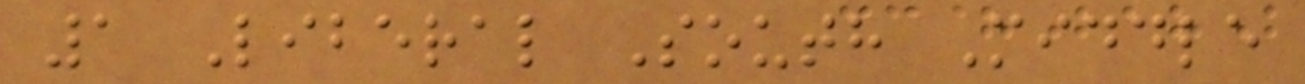1 Liberal South Middle
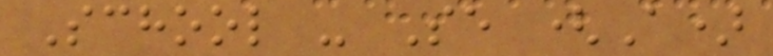School - Se (A)
